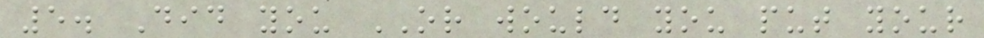5. Did you OR would you put your
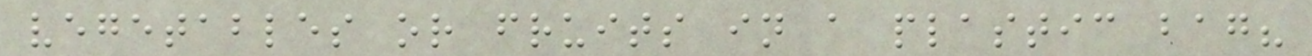vegetables or fruits in a plastic bag?
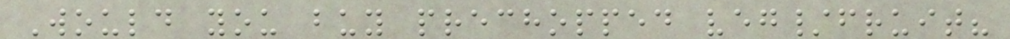Would you buy prechopped veg/fruit?
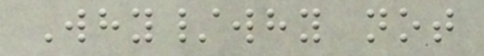Why/why not
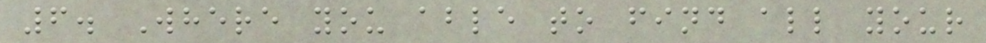6. Where you able to find all your
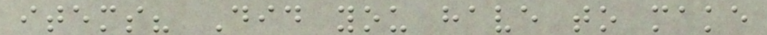items? Did you have to make
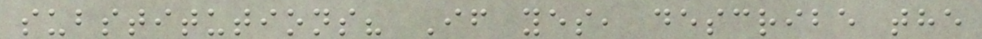substitutions? If yes, describe the
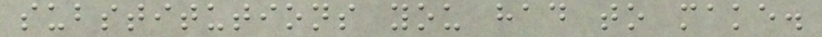substitutions you had to make.
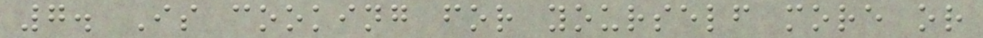7. Is cooking for yourself more or
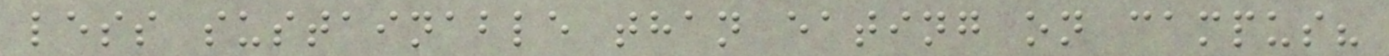less sustainable than eating on campus?
